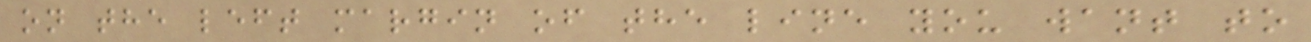on the left margin of the line you want to
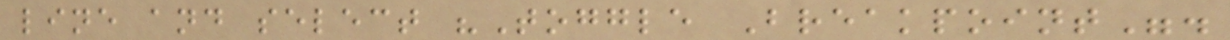line and select "Toggle Breakpoint".
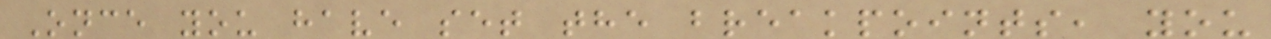Once you have set the breakpoints, you
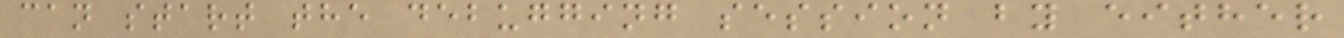can start the debugging session by either
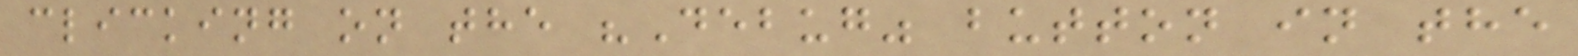clicking on the "Debug" button in the
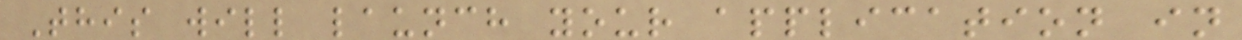This will launch your application in
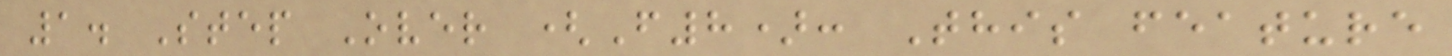1. Step Over (F8): This feature
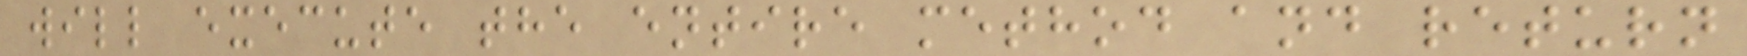will execute the entire method and return
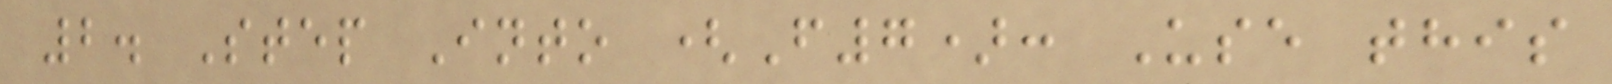2. Step Into (F7): Use this
